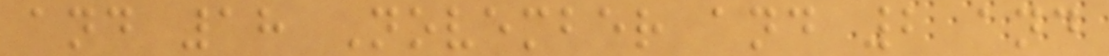and 18 November and 2 and
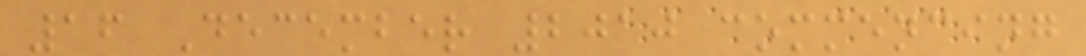16 December 2010 commencing
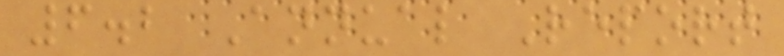6.2 Annual Report
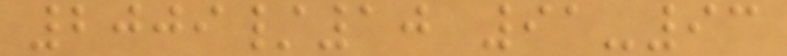2009/10 91-93
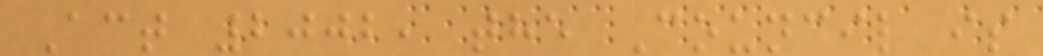Act 2002, the Council is
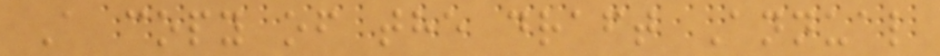A copy of the draft Annual
